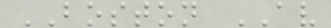BOSTON AV
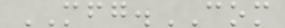MFG.COM
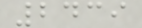2439
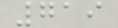719
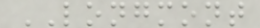LONGMONT
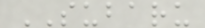SUBARU
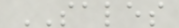SALES
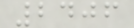2406
